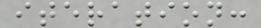iteration:
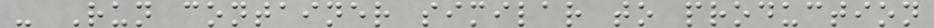- Run container similar to production
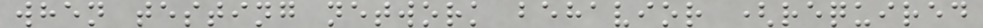when testing network behavior (required
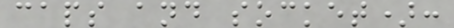caps and socket):
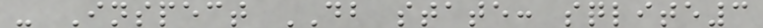- Inspect DB state: sqlite3
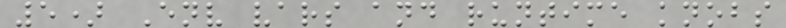5) Env vars and runtime knobs
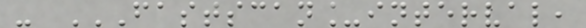- FASTSCAN_INTERVAL,
